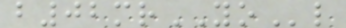b02mrYOl
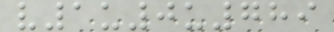v1u0u789
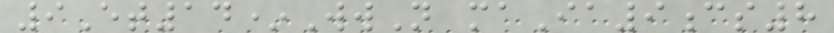9Et14*WwN maIa9cs8
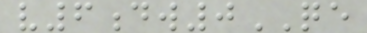v6dw0QE
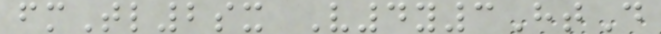fmTl2sx V4y3HtD
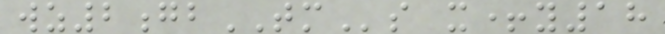wz2gbTMs x+y18
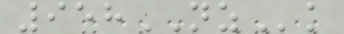958NZk
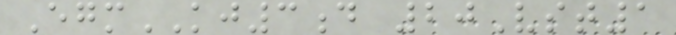EgmKJ3d 20Vst1
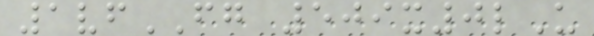1vfFG 509x0lU
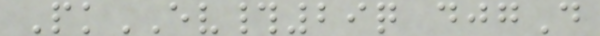PkEV#29q djgD
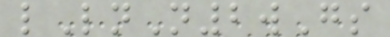lLnN2wGs
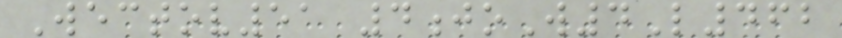Wectov51 4joW4L462
